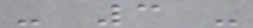- 3 -
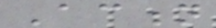Action
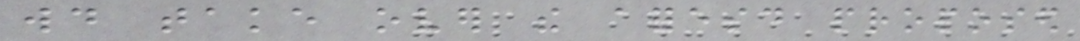would take over the aforesaid proposed
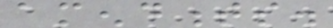amendments.
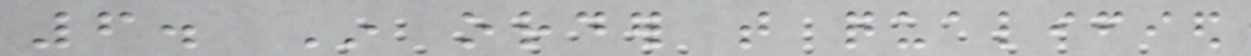6. In order that qualified
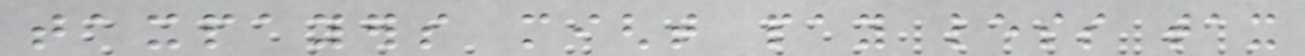taxpayers might pay less tax
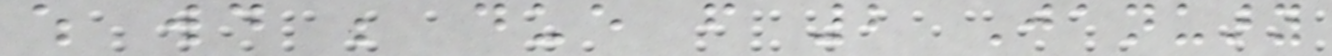which would be due from 2 January
